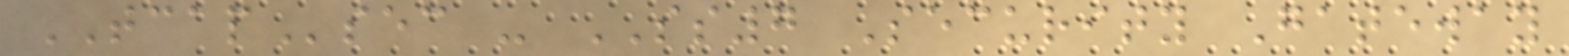TCAPsec - SS7 Security Gateway
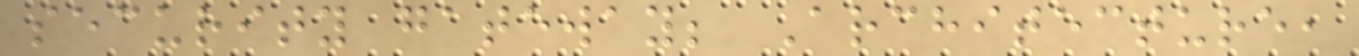security gateway; Architecture,
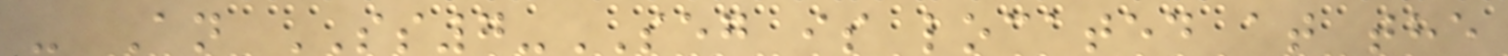- An SS7-SEG is located at the
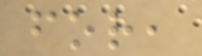for,
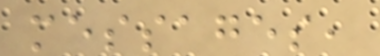messages,
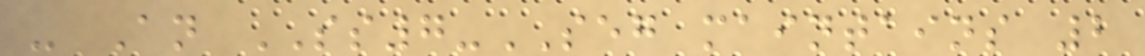- An SS7-SEG maintains 2
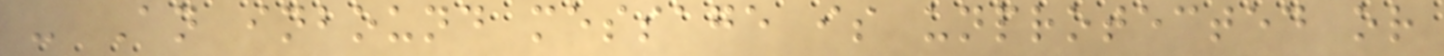- An inbound message is unprotected or
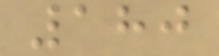180
